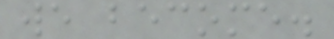we become.
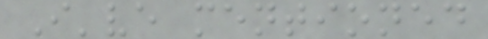I've mentioned
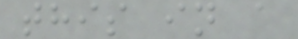this in a
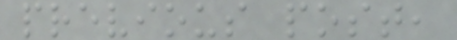previous post,
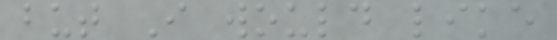but I would like
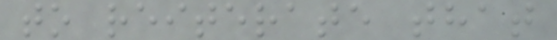to reiterate that
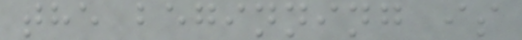the beginning is
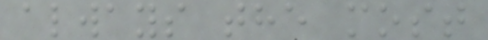always the most
